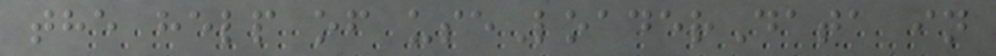the help of useLoaderData in
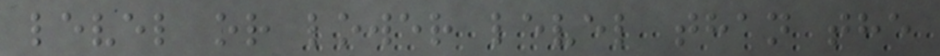level or lower level than the
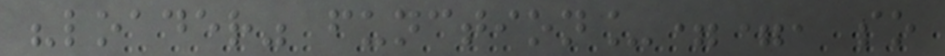"loader" function_==, so
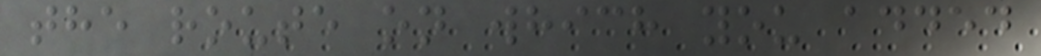the route on which you added
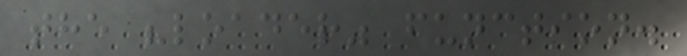the "loader" function.
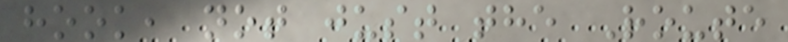hook, not just the Route
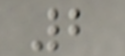2
